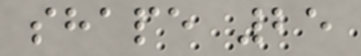shape 25
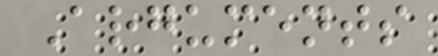Arguments
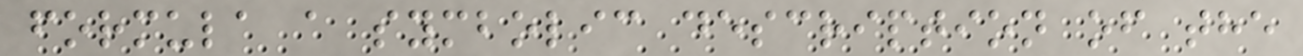formula a symbolic description of the
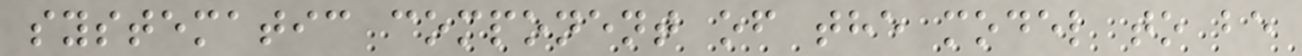systematic component of the model to be
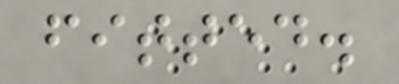fitted.
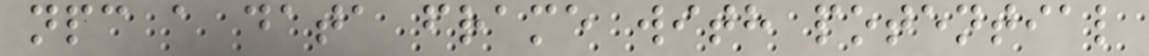npc a data frame with potential
